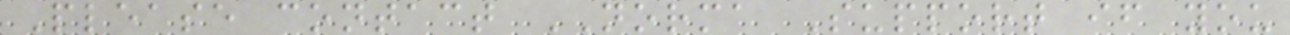Please contact NORMA Support if you
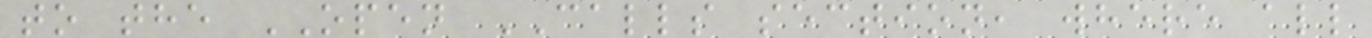to the OPEN CALLS section, where all
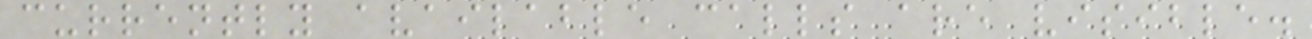currently available calls are visible.
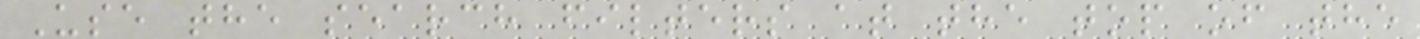Use the search filters at the top of the
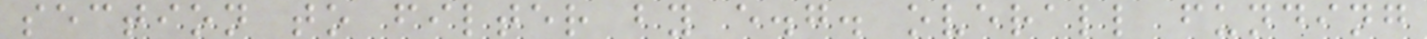section to filter by e.g. overall funding
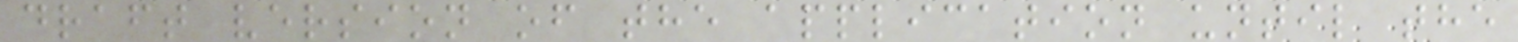draft version of the application until the
